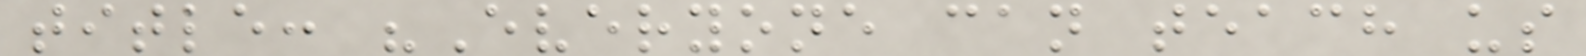title: "Everyone can teach us
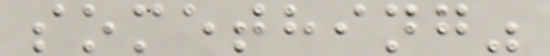something"
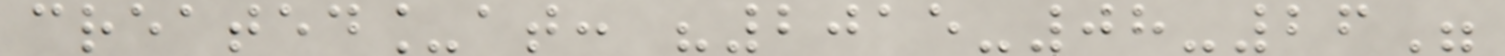created_at: "2015-08-26"
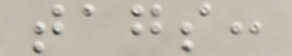tags:
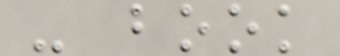- book
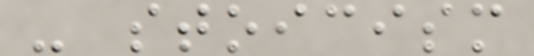- stoicism
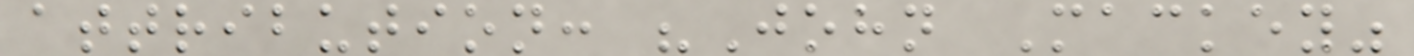attribution: "John Mackey"
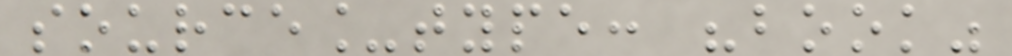source_type: "book"
